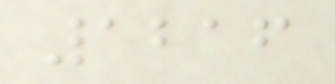1216
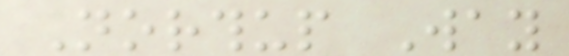Northup Way
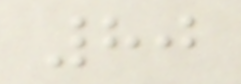80
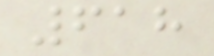618
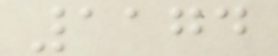1174
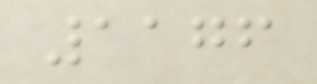1176
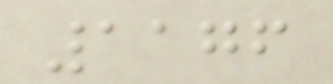1176
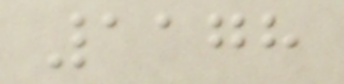1178
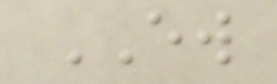EW
